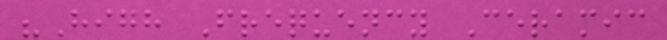"High Frequency Ceramic
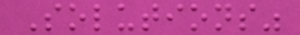Solutions"
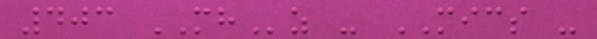403 MHz - MICS -
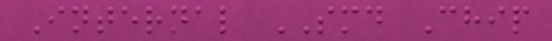Internal SMD Chip
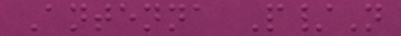Antenna P/N
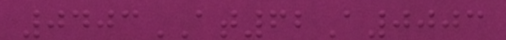0403AT62A0003
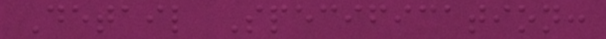Detail Specification:
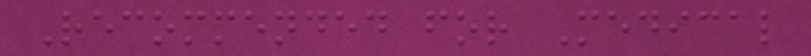Recommended for Medical
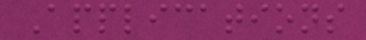Applications
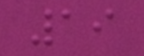19
